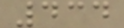434
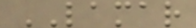LAMAR
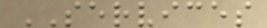SERVICES
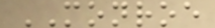MONROE
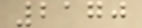2170
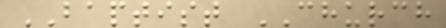BAPTIST CHURCH
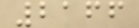2166
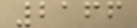2166
